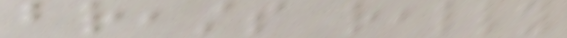breasts really
